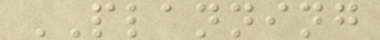PLANNING
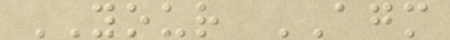YOUR AGM
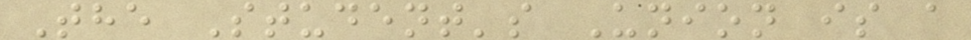The Student's Union is a
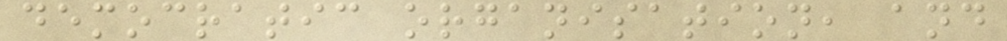democratic organisation, and
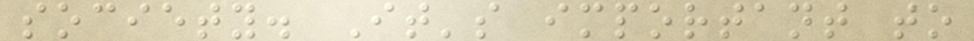society. It's important to
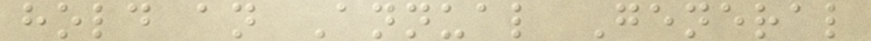hold an Annual General
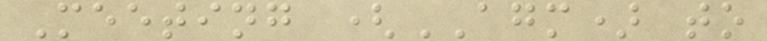Meeting (AGM) to
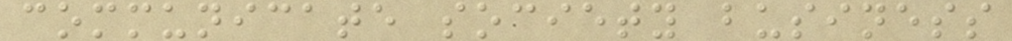communicate society business
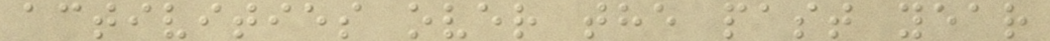activities over the past year
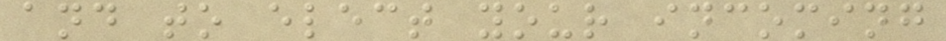and to elect your incoming
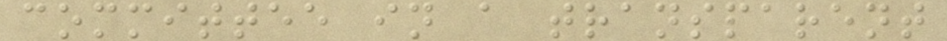committee in a transparent
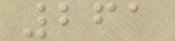261
